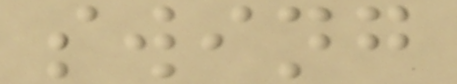swing
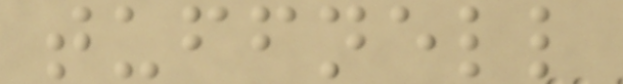tuffnell
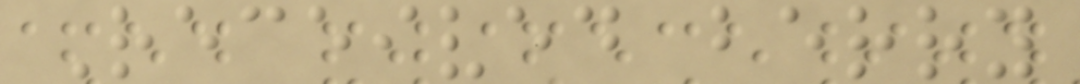Received berry
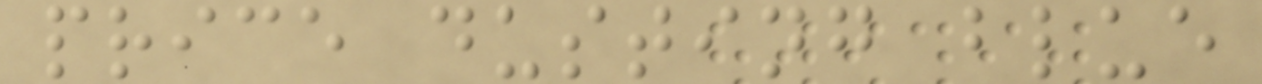price dusting blue
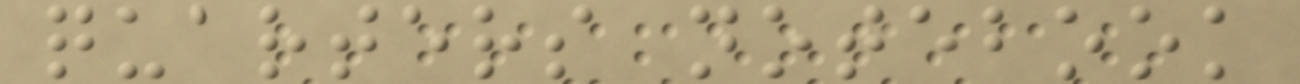quarters notebook
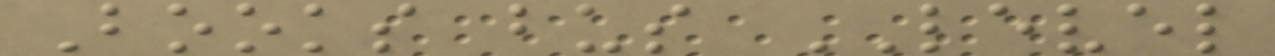Books bus LEVEL
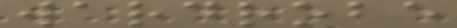wardrobe
